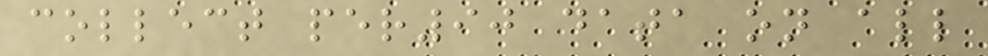collect per90 data on all
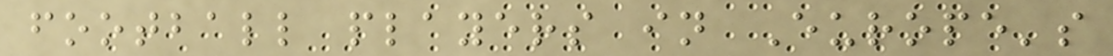football players in Europe's
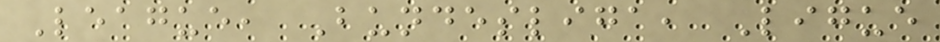League, Bundesliga, Ligue
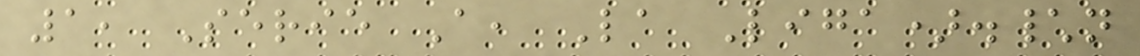1, Serie A, La Liga).\n
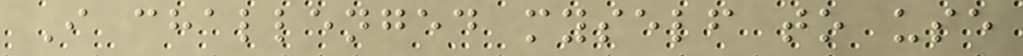I challenged myself to use
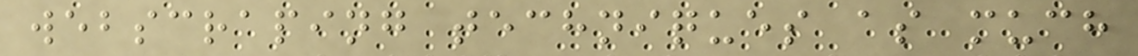webscraping techniques as much
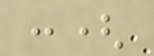:(
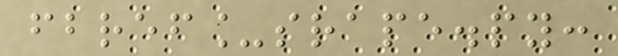fbref_srape.py:
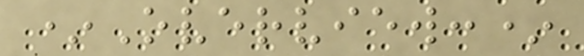*Overview:*
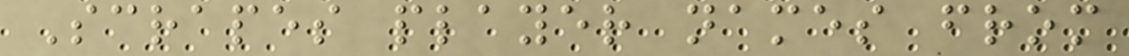Scrapes player names from
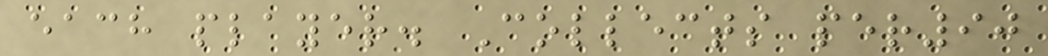each player. Collects per90
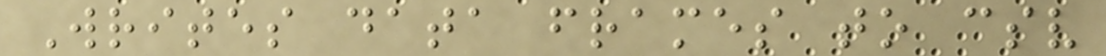Writes data frames to csv
